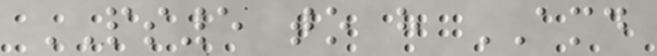PS5 to have AMD
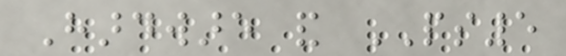Hardware and PS5
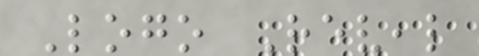Logo Reveal
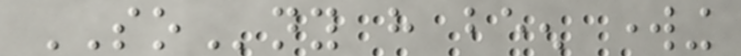SOny have been working
